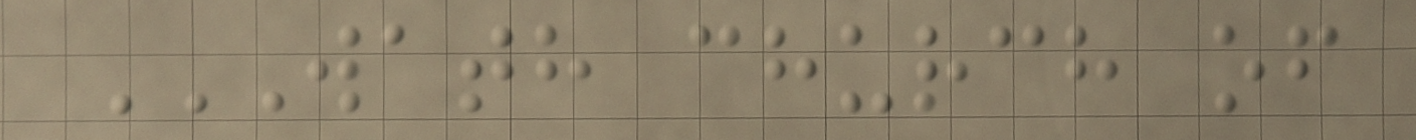WATH CHURCH OF
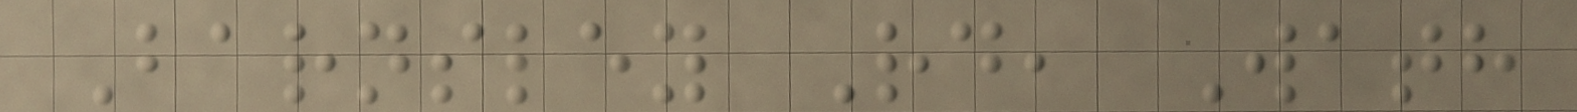Barnsley Rd, Wath
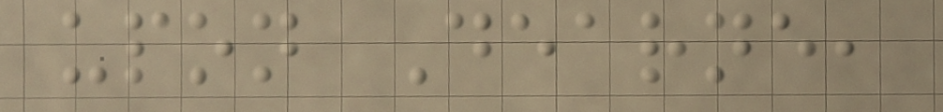upon Dearne,
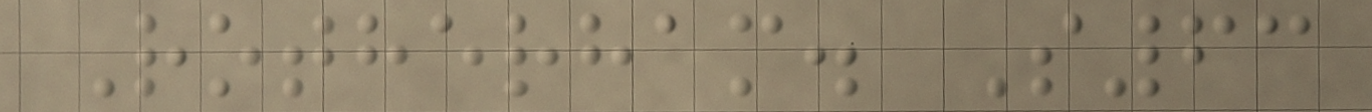Rotherham. S63
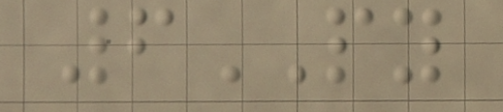6PY
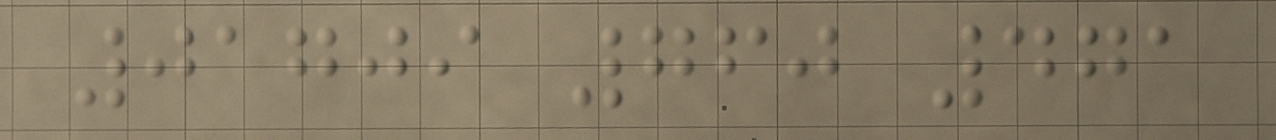01709 760 471
